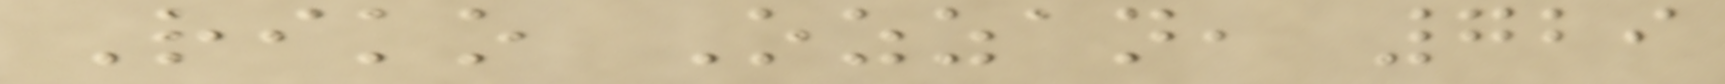Riko Ozzan, 729
